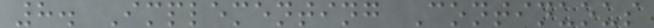8. Implementing Continuous
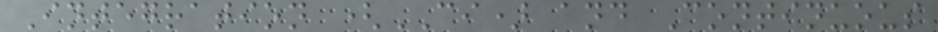Integration (CI) and Continuous
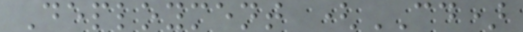Deployment (CD)
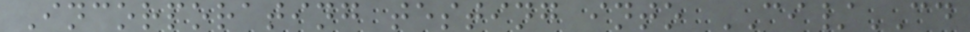Incorporating testing into CI/CD
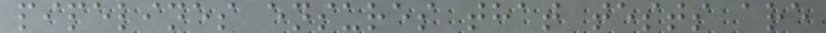pipelines ensures that tests are
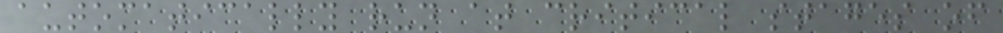automatically run at critical stages of
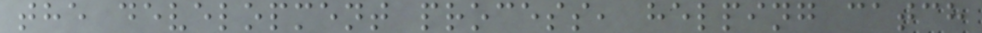the development process, helping catch
